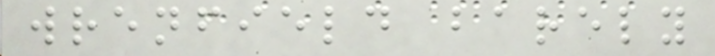wrenfield barely
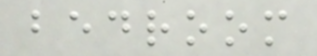bedroom
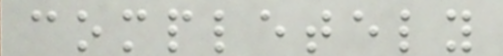completely
